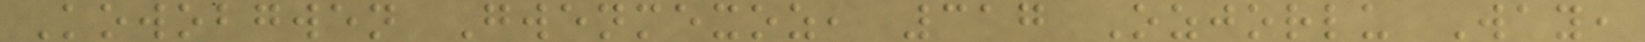Kowobgwen Gwenmexoz, 317 Ozjorlu Way,
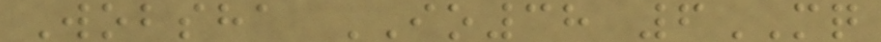Wobsha IO38 6MQ
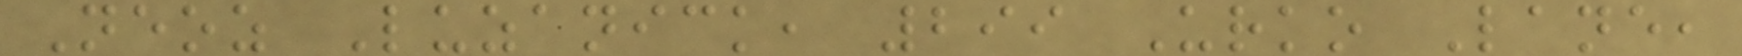Neoz Luzanick, 299 Urko Lane,
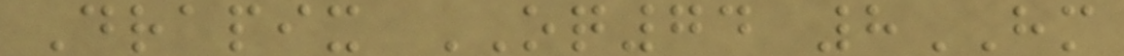Drapix OQ74 8HM
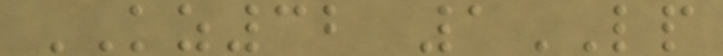KZ32 1LP
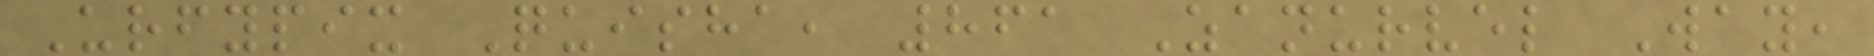Urfypix Quisha, 861 Zanurvel Way,
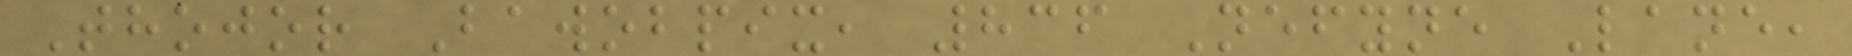Thojor Bawobpix, 836 Nefyne Lane,
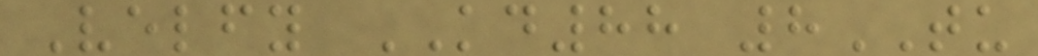Velfy KD88 8TU
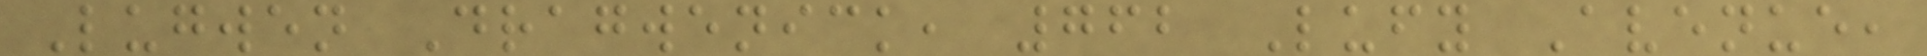Lugwen Dragwenick, 762 Lufy Avenue,
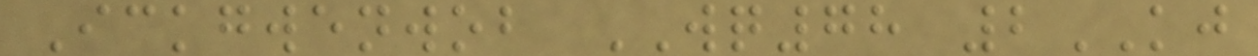Ickgwenwob WQ78 2KJ
